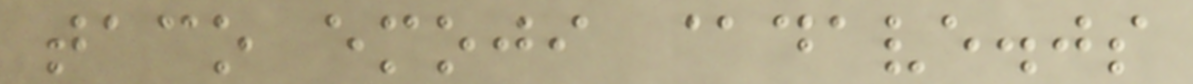taco emoji @dave.js
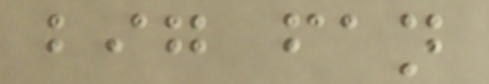big fan
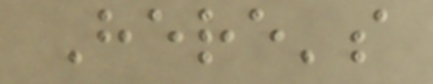Here's
